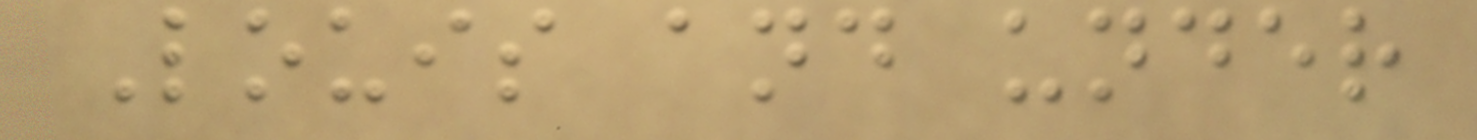Louis and under
